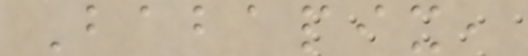Babapix,
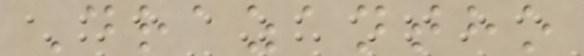Drazantho
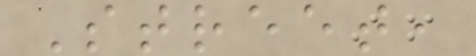Street,
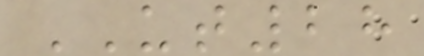UT28
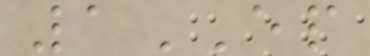1EP
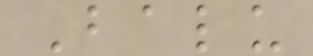Balu
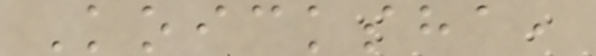Koicksha,
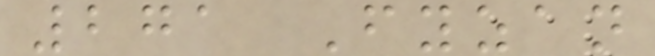271 Fyzan
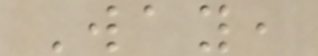Way,
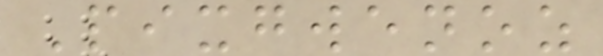Pixgwenoz
